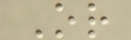Or
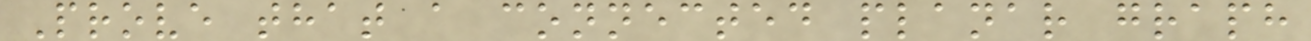Prove that a connected planar graph
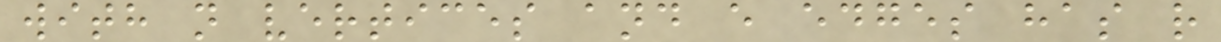with n vertices and e edges has r
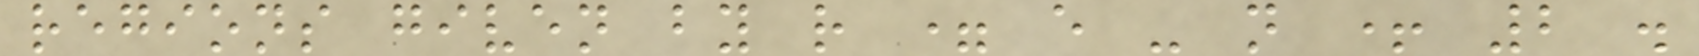regions given by r = e - n + 2 .
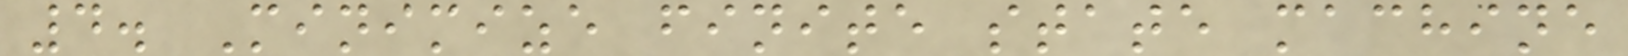4. Minimize finite state machine
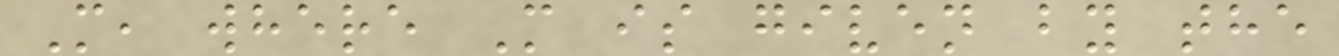M, where M is given by the
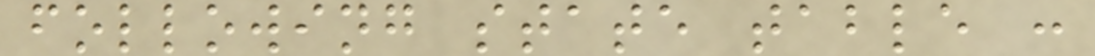following state table :
